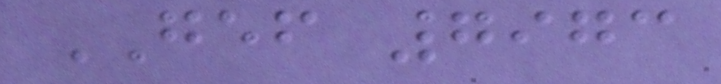GEF 7973
